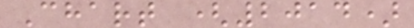Chart (2014)
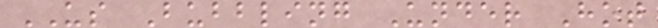US Bubbling Under Hot
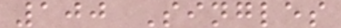100 Singles
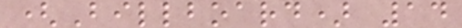(Billboard) 14
